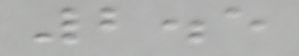2.5
